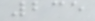235
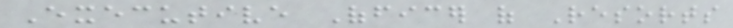Executive Officer of Resorts
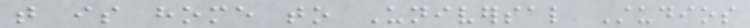that is home to Universal Studios
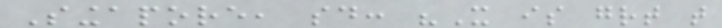Singapore, said: "It is great that
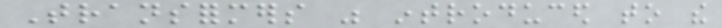Transformers was introduced to the
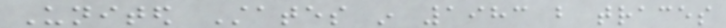United States in 1983 but traces
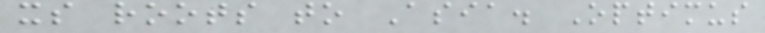its roots to Asia. Optimus
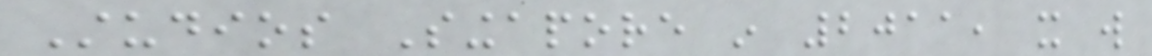Studios Singapore in 2011, it will
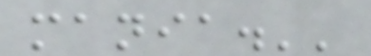mania.''
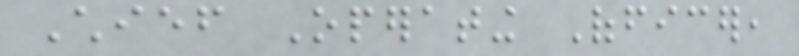Chief Operating Officer,
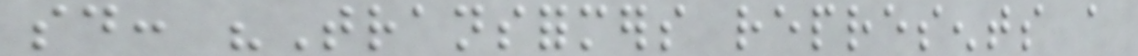said: "Transformers represents a
